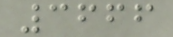3666
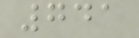741
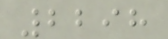2298
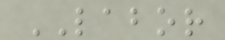LABOR
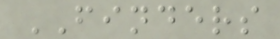FINDERS
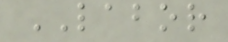LABOR
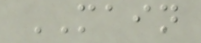MAIN
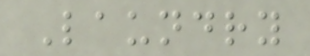Laundry
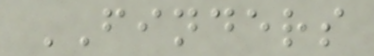FINDERS
